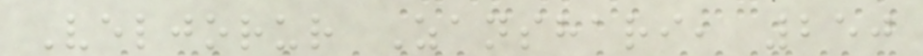Veljorur Zanshari, 250
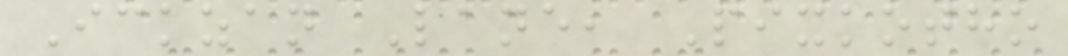Ickzan Lane, Pixkotho
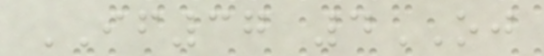IF37 4OJ
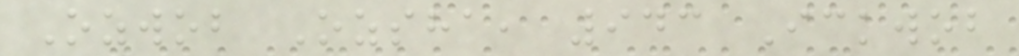Ozwob Ozsha, 943 Ickwob
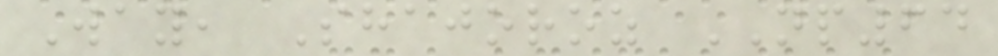Way, Shajoroz NP64
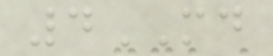4MD
